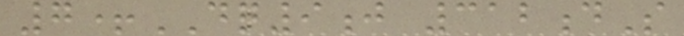7+DQ9j 312dS
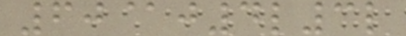60@j4l3l
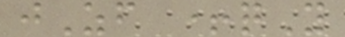jZf +qY
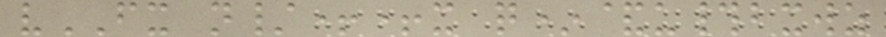vFX n/++x q*&u#bxwz
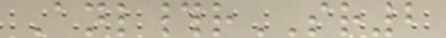Anl#rSR2
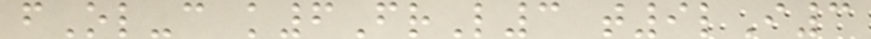fOl-c k6FrL3 t9lI3
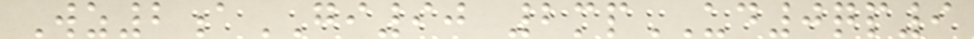Wz2aGI90 2mpUD0qp9
